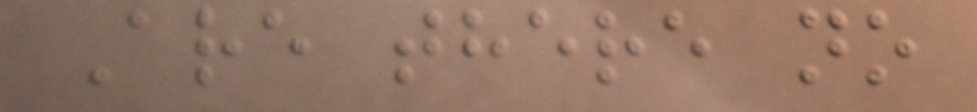Are there no
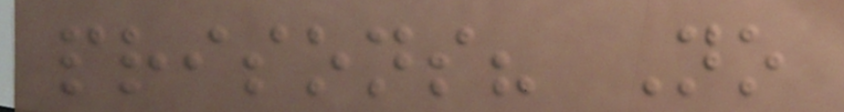prisons? No
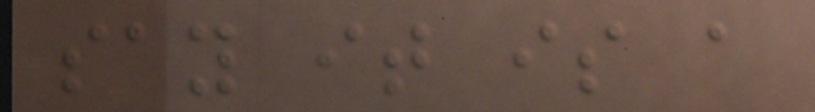say it is a
